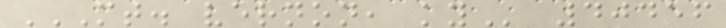MT. VERNON, KY 40456
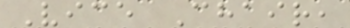Vice Chair,
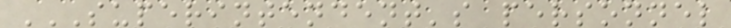SUPERINTENDENT'S PERSONNEL
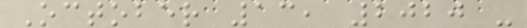October 13, 2020 -
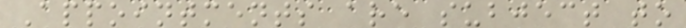Appointments are subject to
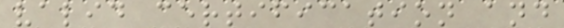valid certification and
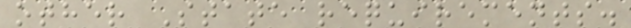other State requirements.
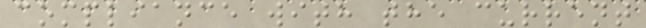compliance with the current
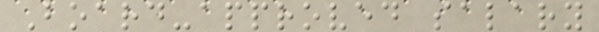Board-approved salary
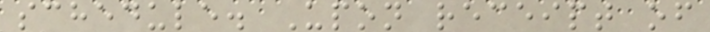schedule. Upon receipt of
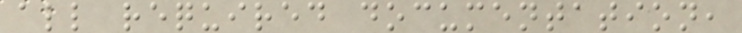all required documentation,
